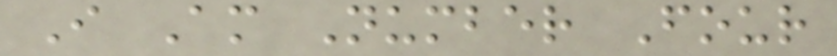I Am Number Four
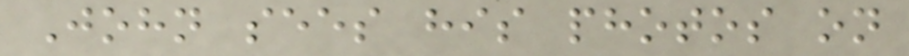John sees his photos on
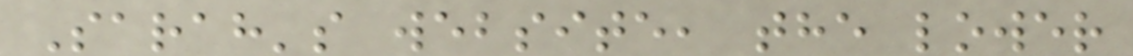Sarah's website, the lower
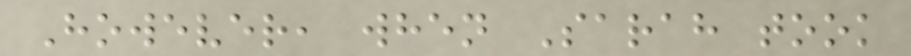However, when Sarah took
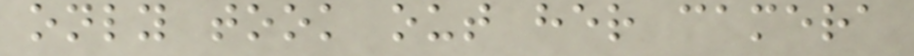only took out her camera
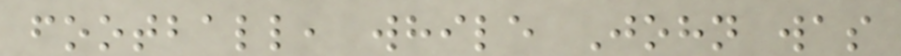football, while John was
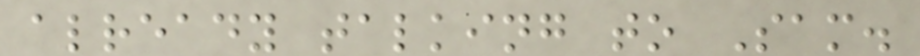already talking to Sam.
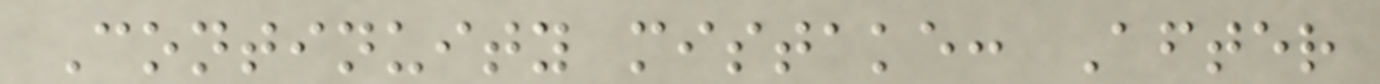Continuity mistake: After
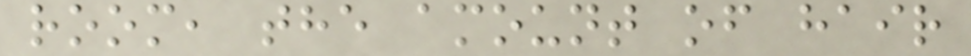room, the amount of hair
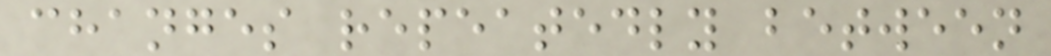changes repeatedly between
